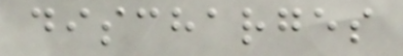discharges
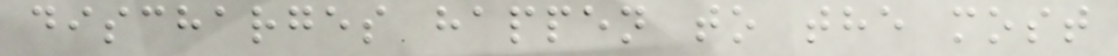discharges happen to the most
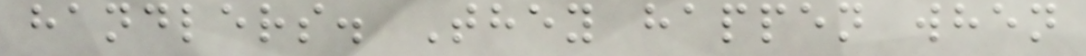handlers. They happen when
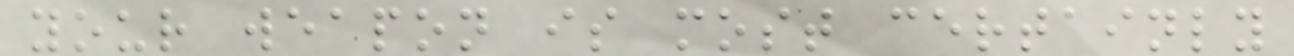your weapon is most certainly
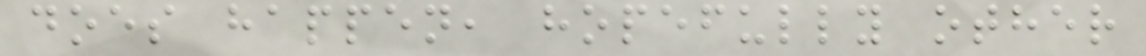does happen, hopefully other
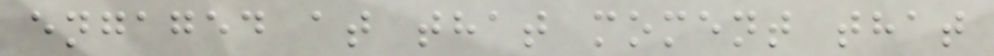engaged at that moment that
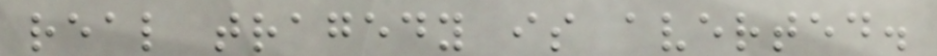real tragedy is averted.
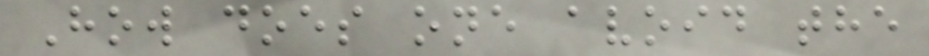How does one avoid the
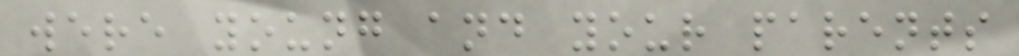were young and your parents
